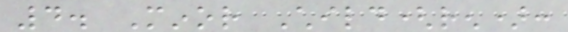4. Minor Child(ren):
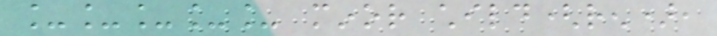_____ minor child(ren),
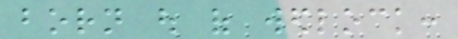born out of wedlock:
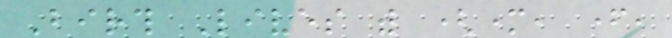Birth Lives with (mother, father,
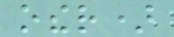other)
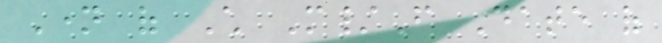Name of Child M/F Date of
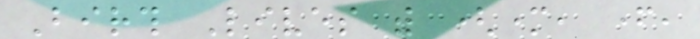Birth Lives with (mother, father,
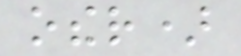other)
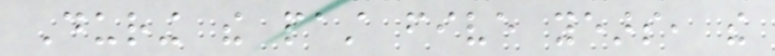During the past five years, the
